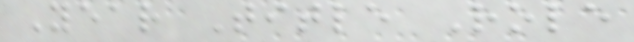Year Title Role
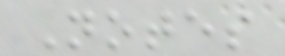Notes
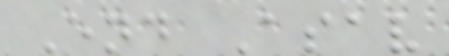End Asav
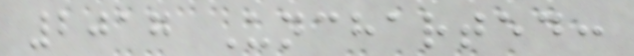2017 Uncharted:
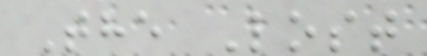The Lost
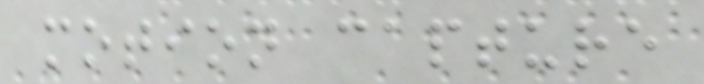motion capture
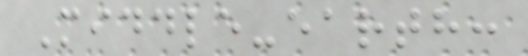Middle-earth:
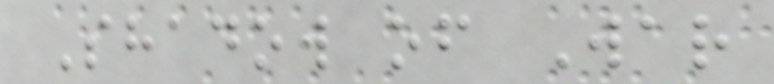Shadow of War
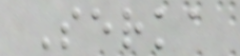Serka
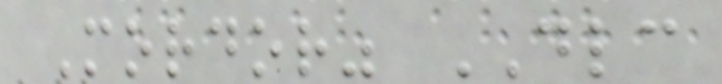Mordor" DLC
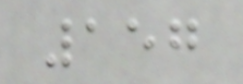157
